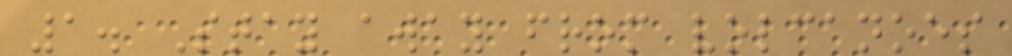1. Stay away from volcanoes
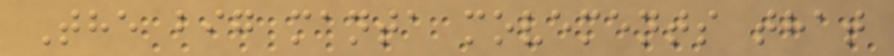The big manta movements that
